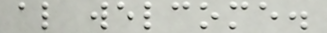also welcome.
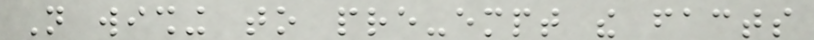Not wishing to pre-empt the facts
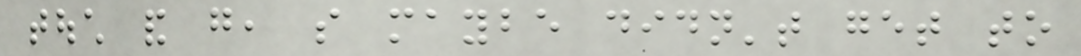touch and go, so maybe didn't get to
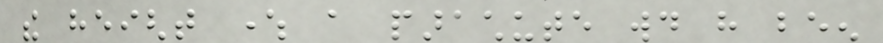the height where a parachute would have been
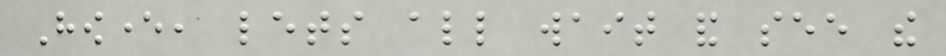However, lets all wait and see the
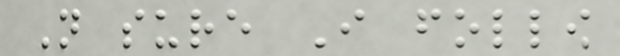Not sure I follow
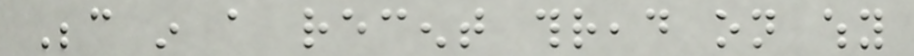Because in a recent thread on why
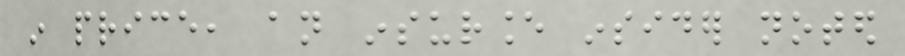in price, an insurance insider noted
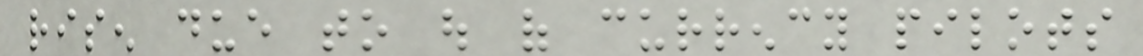risen due to out of currency pilots
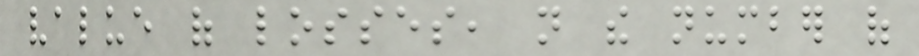value of losses, not the number of
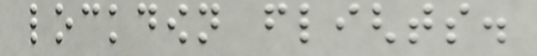lockdown flights.
